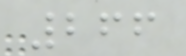266
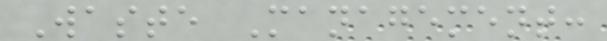Waste Management:
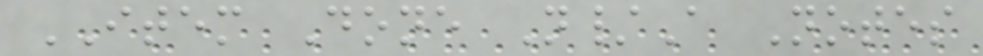ITEM Done N/A Notes
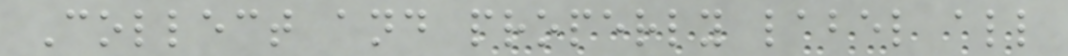Collect and properly label all
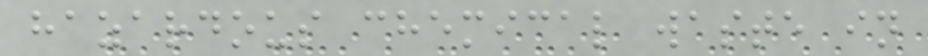hazardous chemical waste in
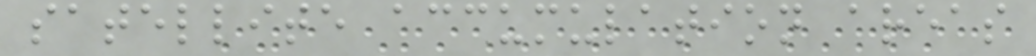satellite accumulation areas
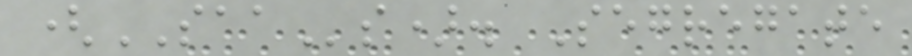(SAAs). Segregate
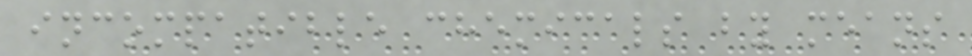incompatible chemicals by means
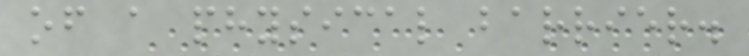of a physical barrier.
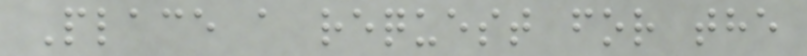Place a request for the
